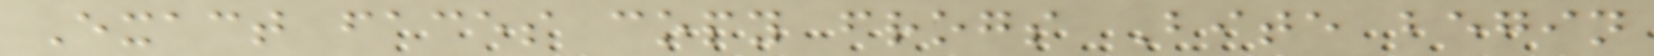Exact faces copy frogs Bite begin
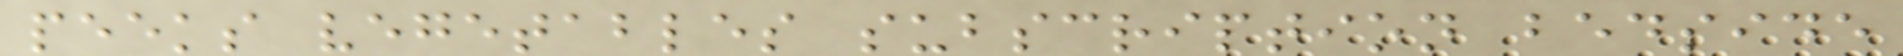peeks vegetables subscription bedside
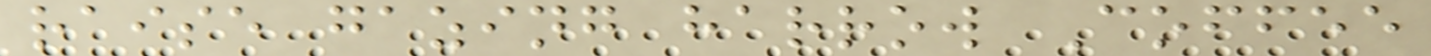raise gazing harrow Coffee
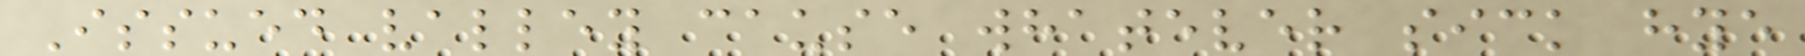Issued valley cause whatever sick hye
